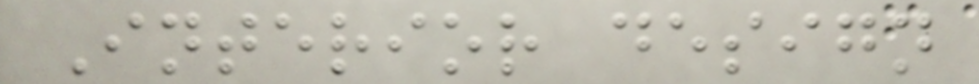Interior design
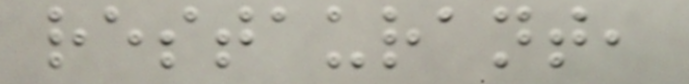restaurant,
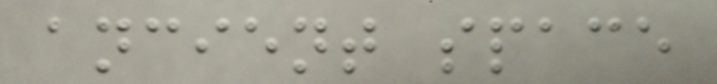ancient space
